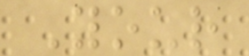Your
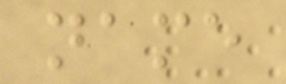name
